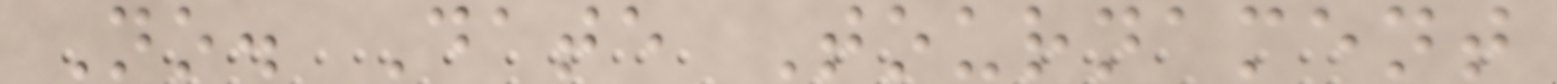No. Date Tournament
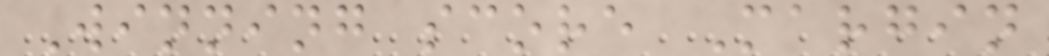Winning score Margin
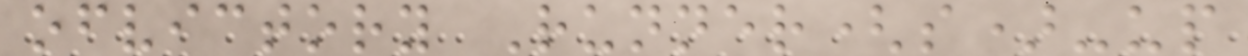ofvictory Runner(s)-up
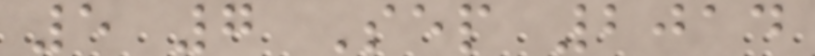5 7 Sep 2014
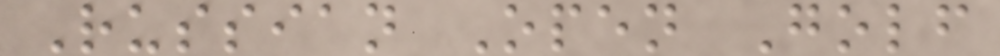Russian Open Golf
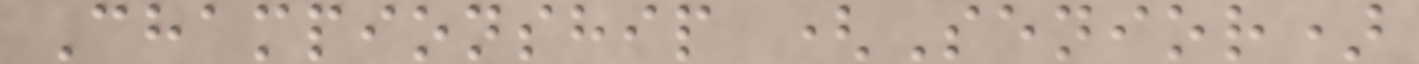Championship (Senior)
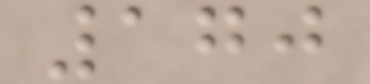170
